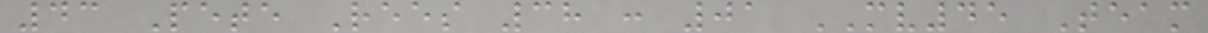43 Pete Rees 38 : 01 MV45 Team
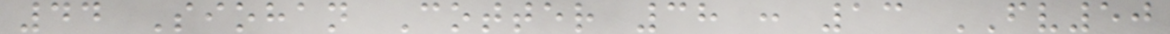44 Siohan Cotter 38 : 13 FV50
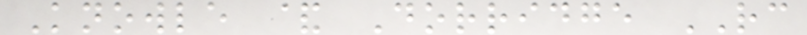Knowle & Dorridge RC
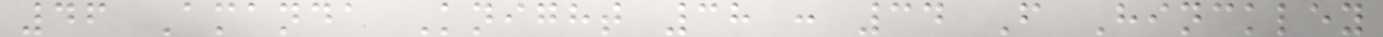46 Amanda Knight 38 : 34 F Hinckley
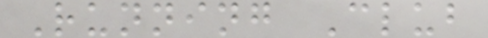Running Club
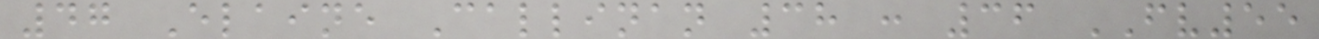47 Elaine Callinan 38 : 36 FV55
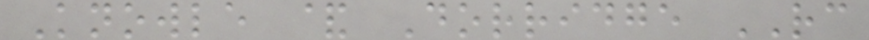Knowle & Dorridge RC
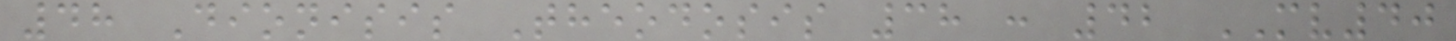48 Dionisis Theodosis 38 : 42 MV40
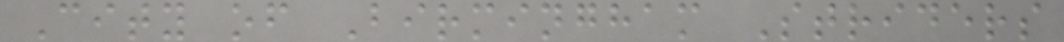City of Birmingham Striders
